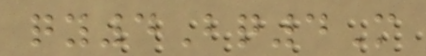qy4Bq4M
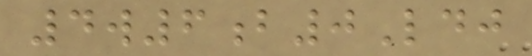4w6b0Ldj
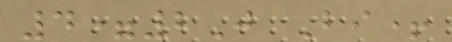4=2J Bi+
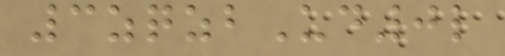3zqzbUd0l
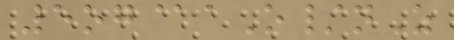5og@aO/nZ
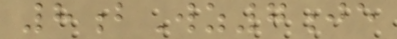8bWz7je
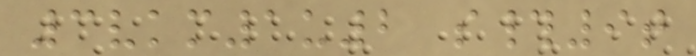3vkm1u2 s#9t
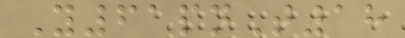Y61pnT18
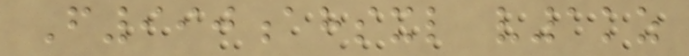F990ahsxl v1kz
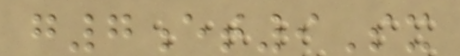g7et9Sx
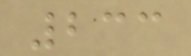233
